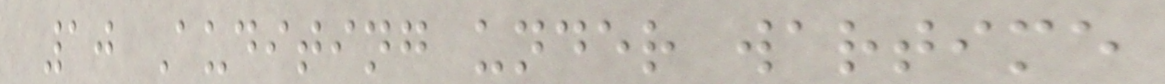10 Auditing under wartime
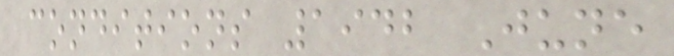conditions 1942 June
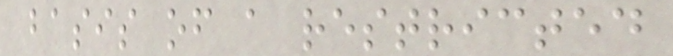basis of a restricted
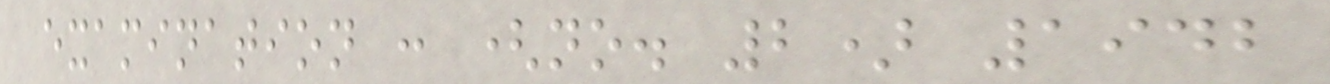examination : (no. 2) 1942
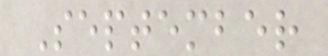September
